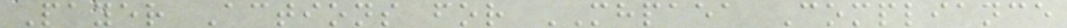Payer Actions for MHPAEA Compliance
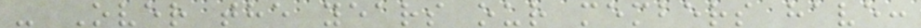- Over the years our members have:
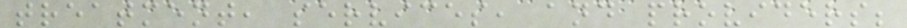treatment, services, and providers;
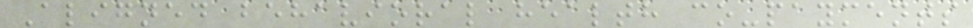Aligned behavioral health co-payments
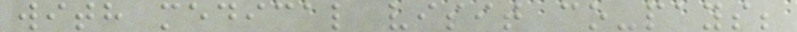with medical visit co-pays;
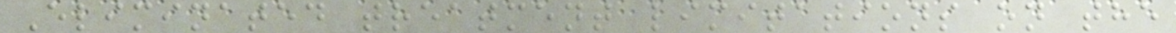Eliminated treatment limitations on the
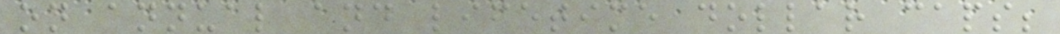on annual and lifetime dollar caps;
